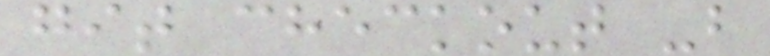git checkout -b
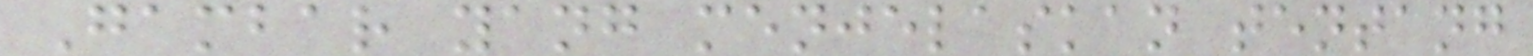Gambar yang menjelaskan tentang
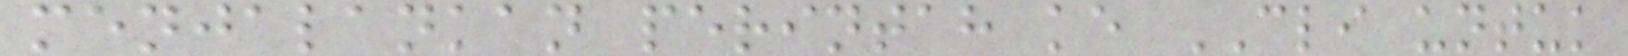menjalankan perintah ke CLI untuk
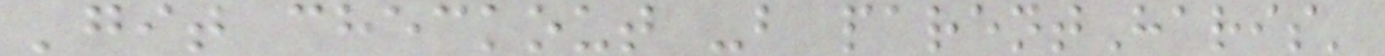'git checkout -b parentHaris'
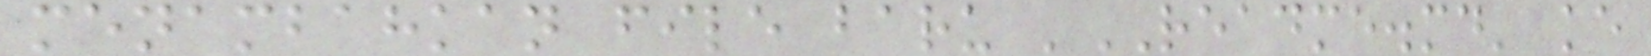menambahkan file baru 'README.md' ke
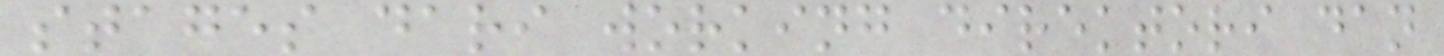stages dari working direktori dan
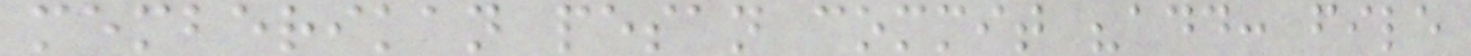memberikan pesan commit "add: file
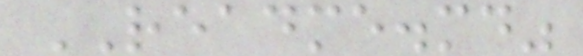README.md"
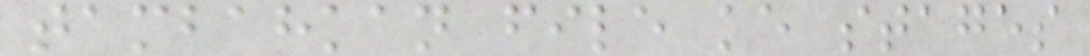tambahkan file ke stages
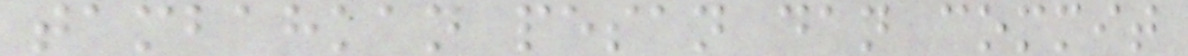tambahkan pesan dan commit
